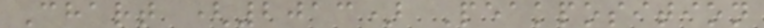Chart (2013) Peakposition
